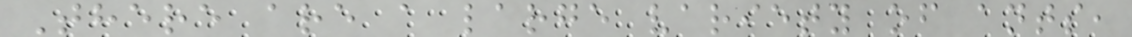There are a large variety of ants,
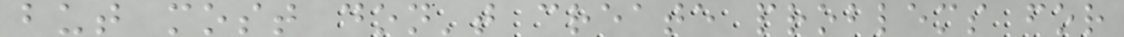but most don't create problems for
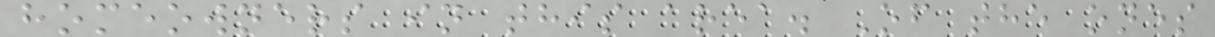homeowners in this area. Of the ones
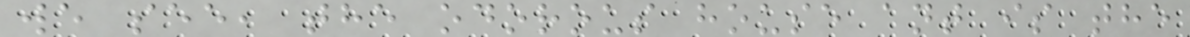we see, the odorous house ant is the
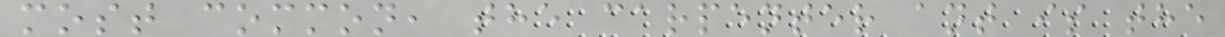most common, the carpenter ant is the
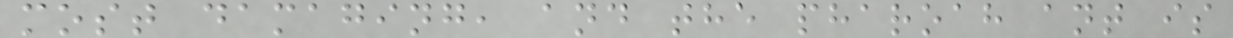most damaging, and the pharoah ant is
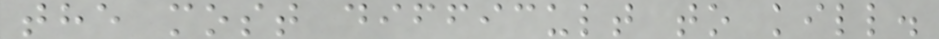the most difficult to kill.
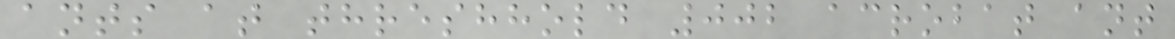ants at threshhold 002 acrobat ant
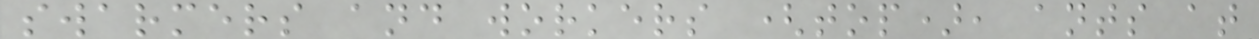swarmers and workers (top), ants at
